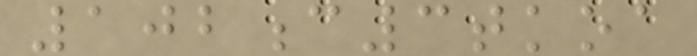102c3tkoa
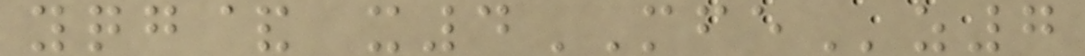yqg& x4MFEz7
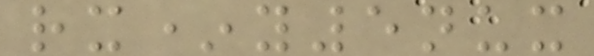rx*y5nux
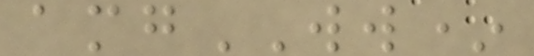amgWW*
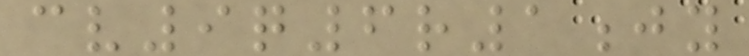cv9q6r1jy
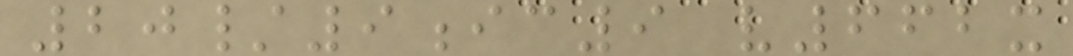20/9ic9 v662x
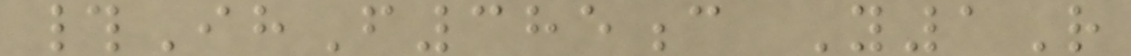#IhF385c Y1R
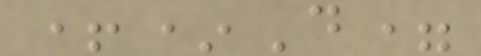+*D=
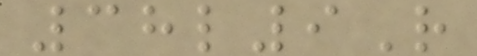38l9R
